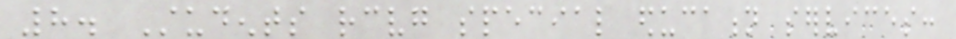8. Students receiving special education services:
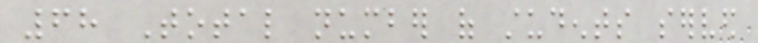68 Total number of students served
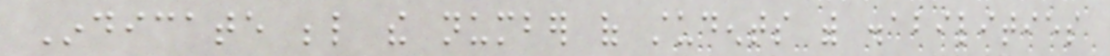Indicate below the number of students with disabilities
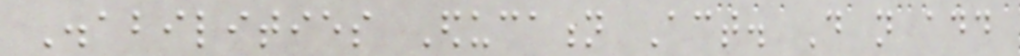Disabilities Education Act. Do not add
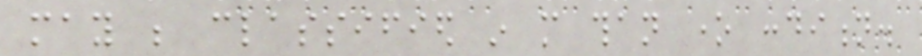may be classified in more than one condition.
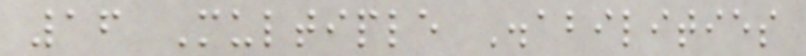16 Multiple Disabilities
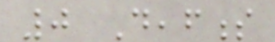0 Deafness
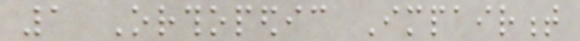1 Orthopedic Impairment
